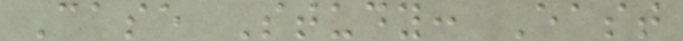Case Study: East
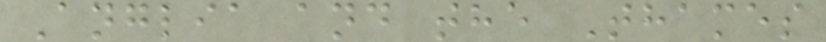Anglia and the Thames
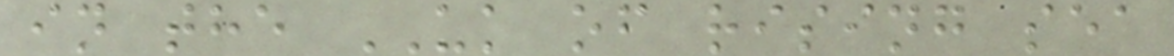in the UK of rising sea
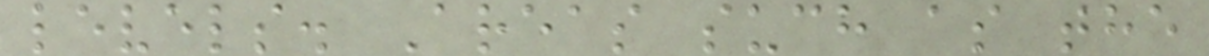levels. Areas such as the
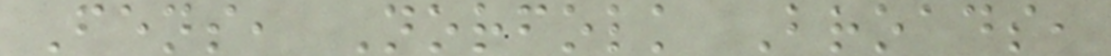Fens, Norfolk Broads,
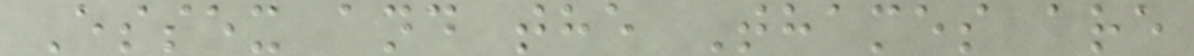Essex and the Thames are
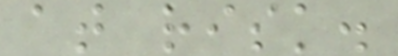at risk.
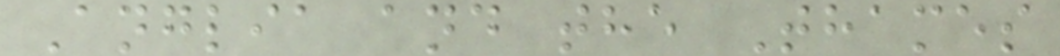Anglia and the Thames
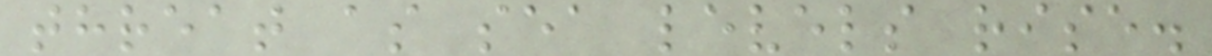threat as sea levels rise.
